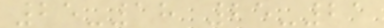25-18 25-21
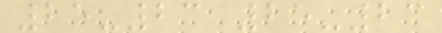25-23 25-23
